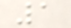1
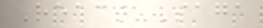React-Saga
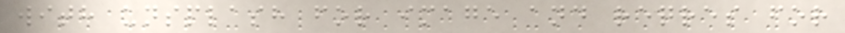with unsplash for image and reqres for
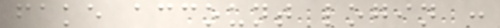fake account login :
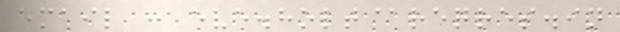email : eve.holt@reqres.in
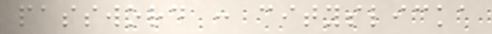password : cityslicka
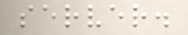server.
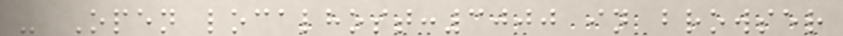- Open localhost:3000 in browser
